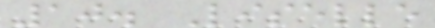10. Liselle
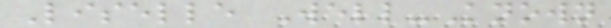Liselle Well-Known
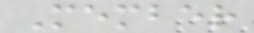Member
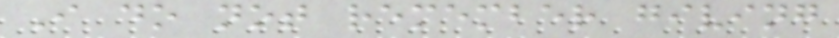I do not remember giving
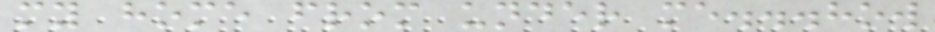my home from under me...how
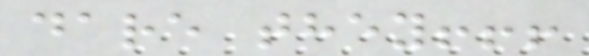dare they!!!
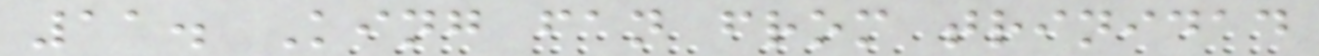11. King fan from trinidad
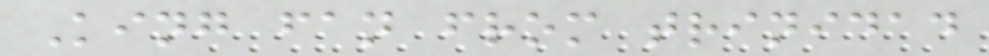King fan from trinidad
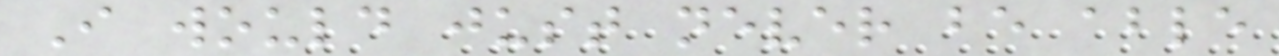I would just never be able
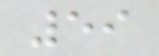59
